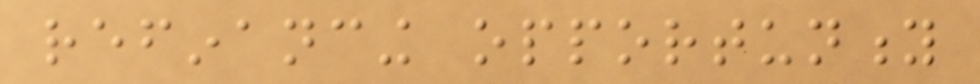refinancing opportunity
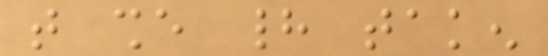that she had taken
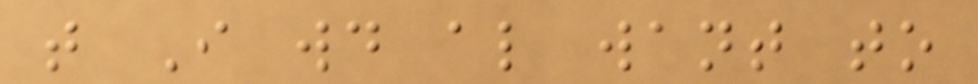that I would also want to
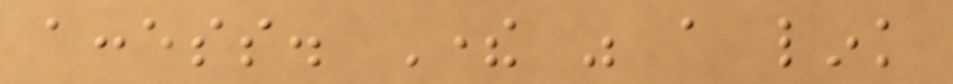access. There was a link
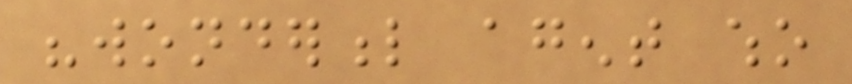"wonderful agent who
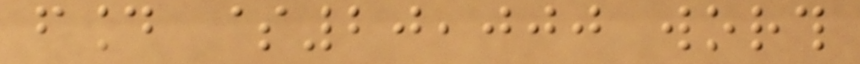found $20,000 worth
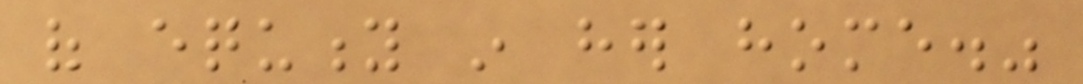of equity in her home."
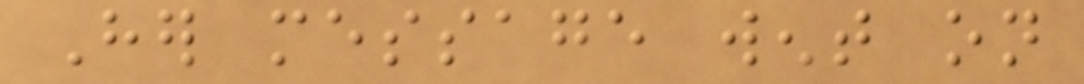Her message went on
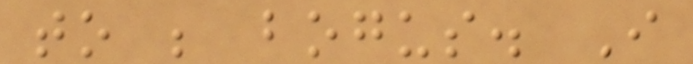to be bogus. I
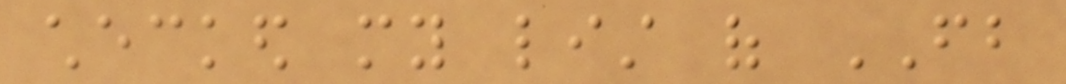checked my list of FB
